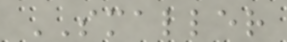SMALLER
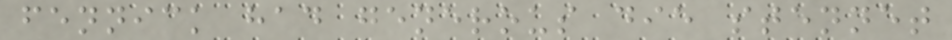fennick had generous die stennet
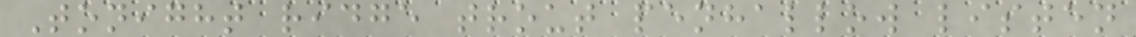Tonight ridge trout penhallow listen
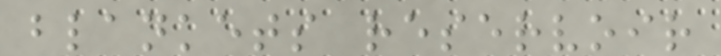blankets reservoir
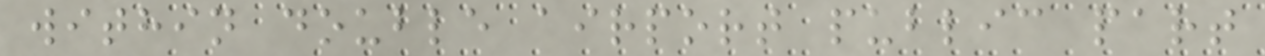within double airport public part
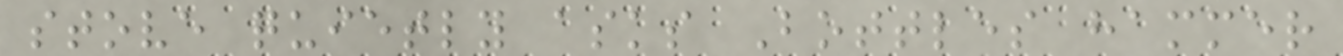stove quietly asks Bottles hammer
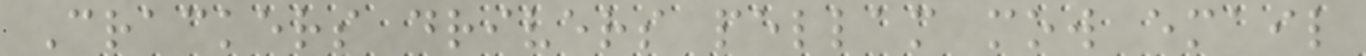Crackers drivers pellam mow email
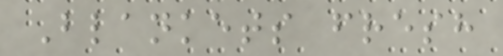Blankets fresh
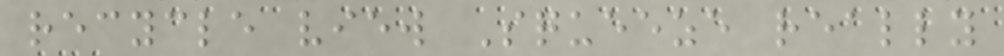recycle view Squeeze really
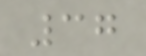37
